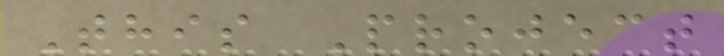This Project
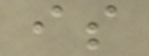is
